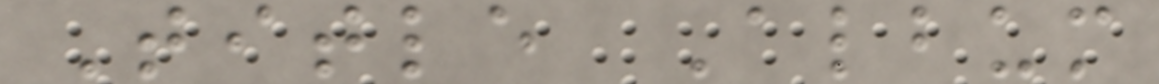Title Album
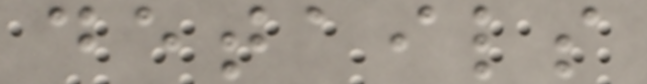details
